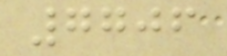7706
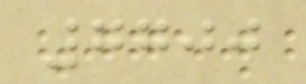7700
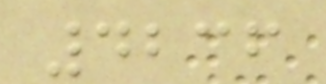4236
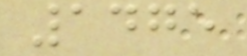1475
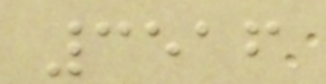3516
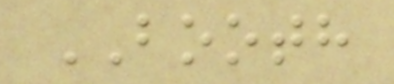BOOTH
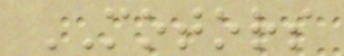MOTORS
